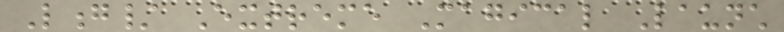Long/ Extreme Magical Launch
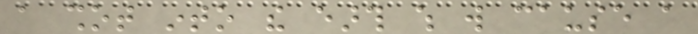a shot into the earth which will cause a
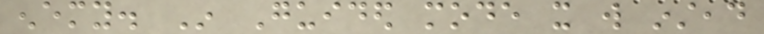enemy. In Guided mode it will instead
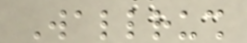Wallrush
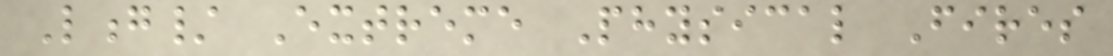Long/ Extreme Physical Fires
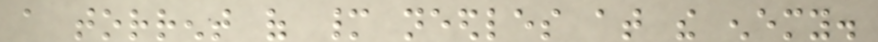a torrent of many needles at the enemy.
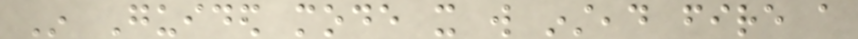In Guided mode it will instead fire a
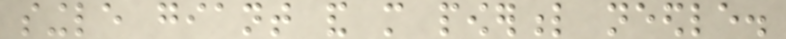single giant and more powerful needle.
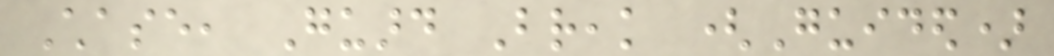Chase, Guard Break (Guided)
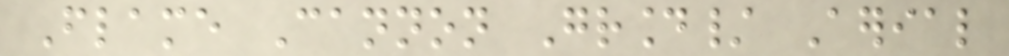Flame Cannon Ground/ Aerial
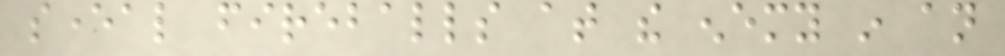several fireballs at the enemy in an
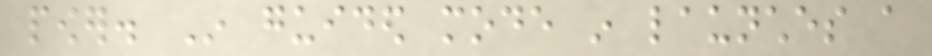power. In guided mode in launches a
